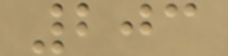203
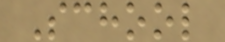School
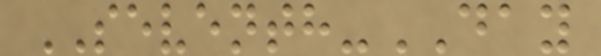SEVENTH-DAY
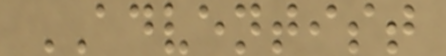ADVENTIST
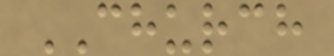CHURCH
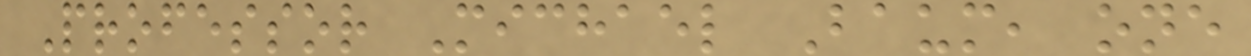Professor Michael Baum, one
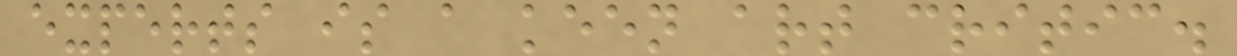experts is a keen art critic.
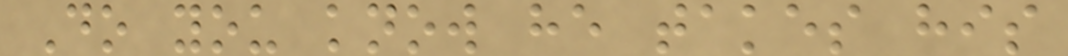Do you know he takes his
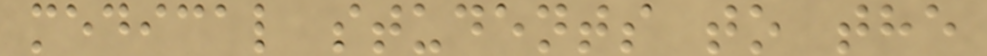medical students to the
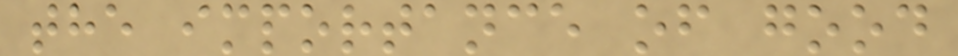the importance of good
